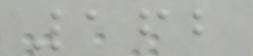162
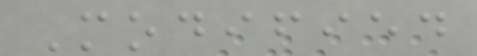Modified
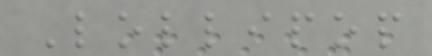Lollipop
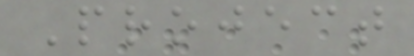Project
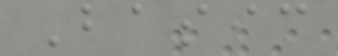Basic
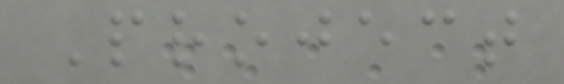Project
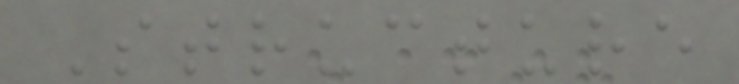Structure
